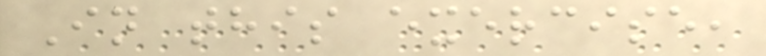In this exercise,
